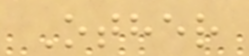Other
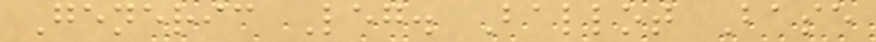Generic Leg. Ballot Base
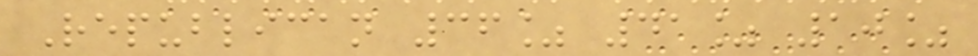Republican 36% 41% 10%
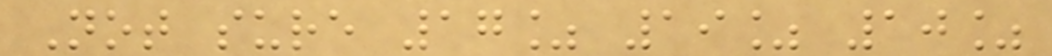Not sure 17% 19% 10%
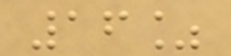16%
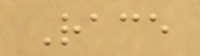Race
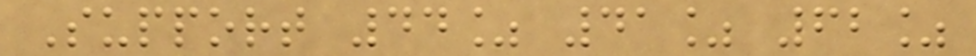Support 44% 41% 62%
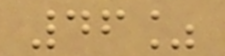46%
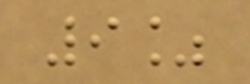9%
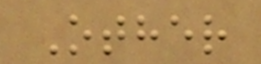Other
